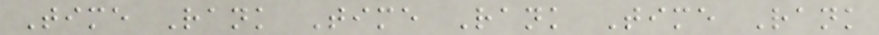Time Rank Time Rank Time Rank
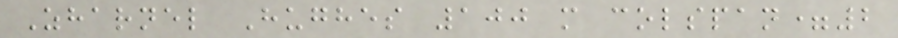Zharnel Hughes 100 m colspan=2
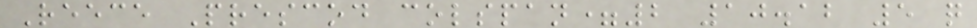Reece Prescod colspan=2 10.12 5 q
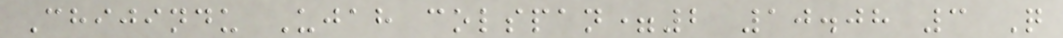Chijindu Ujah colspan=2 10.08 3 Q
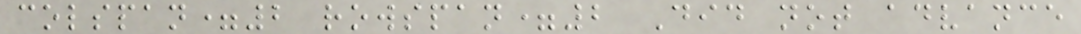colspan=2 rowspan=2 Did not advance
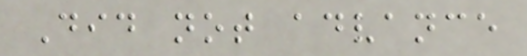Did not advance
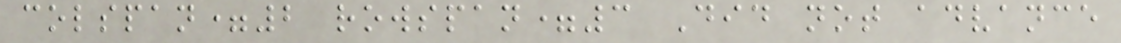colspan=2 rowspan=3 Did not advance
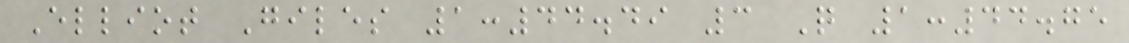Elliot Giles 1:44.49 3 Q 1:44.75
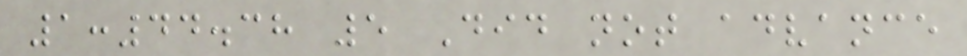1:44.38 5 Did not advance
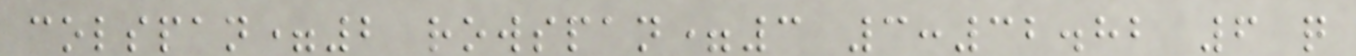colspan=2 rowspan=3 3:32.82 6 q
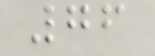76
